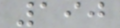190
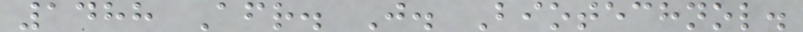1488 Afr. J. Biotechnol.
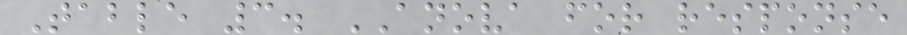Table 3. ANOVA for response
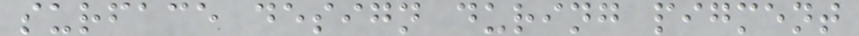surface design during pigment
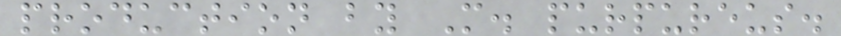production by M. purpureus.
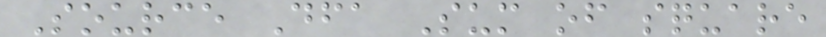Source Dfa Sum of square
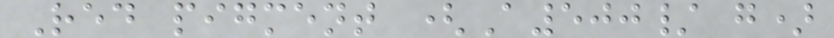Red pigment (A500/ g)
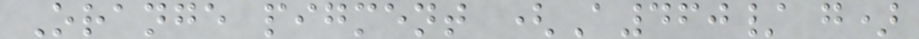Orange pigment (A460/ g)
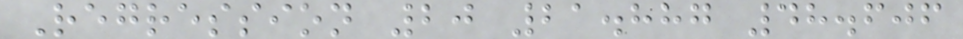Regression 20 21.887 48.606
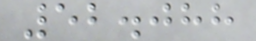52.088
